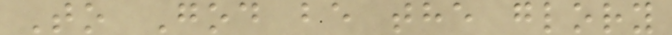To God be the glory
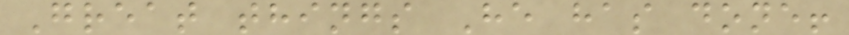Great things He has done!
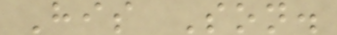His Son.
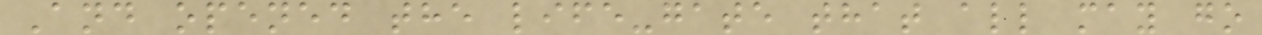And opened the life-gate that all may go
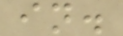in.
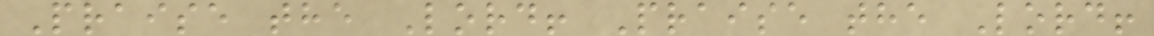Praise the Lord! Praise the Lord!
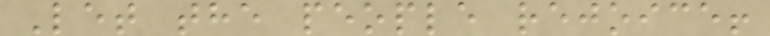Let the people rejoice!
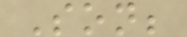Son;
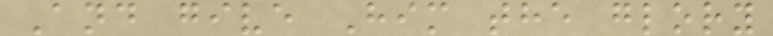And give Him the glory
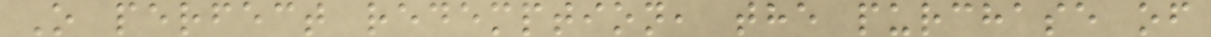O perfect redemption, the purchase of
